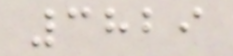3829
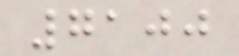7100
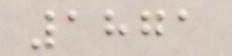1871
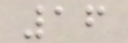16
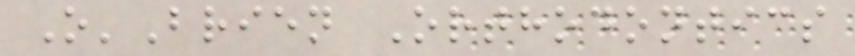O'Brien Orthodontics
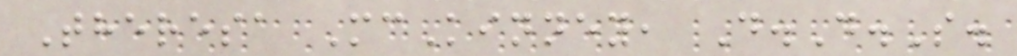Theresa McKinney, D.D.S.
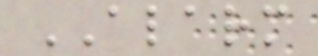ALARM
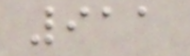911
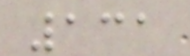131
